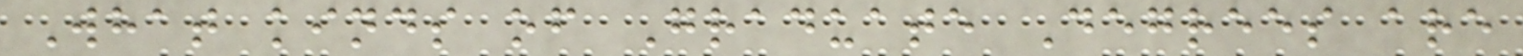What kinds of Graduate Degrees are
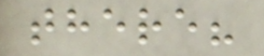there?
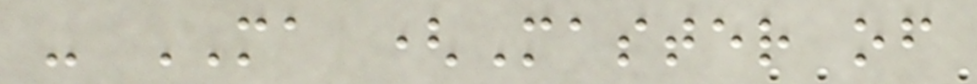- MA (Master of
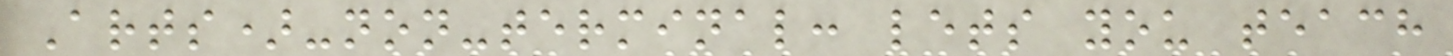Arts)-non-terminal: lets you teach
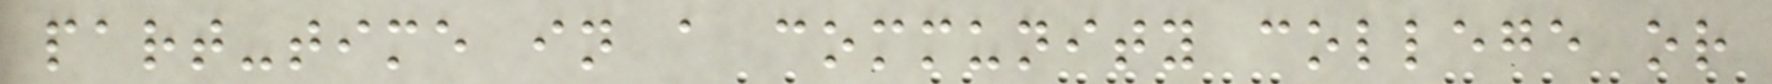part-time in a community college or
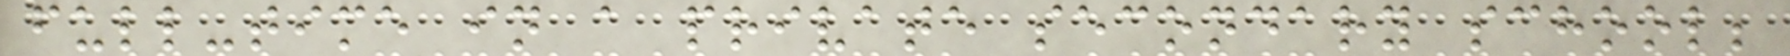full-time in a private secondary school;
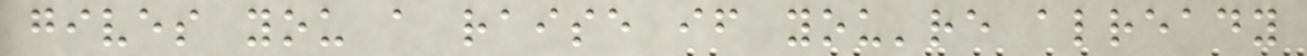gives you a raise if you're already
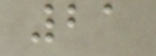21
